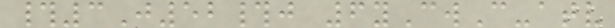#3J52#j 6yCwC-atv
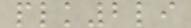plk2li
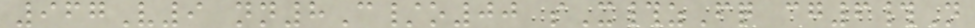967V9 nn8C/o00 sX#zFq cg6#N
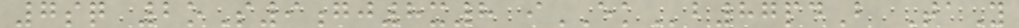7sq 2oS9gj8x8 iEKb87pdB TaY
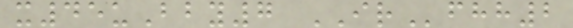x45uBby7 IRfhh2
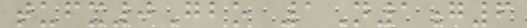tufx0Gbo 1N1g6
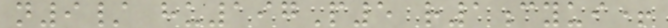n9/ hu197P5 r1cyui+
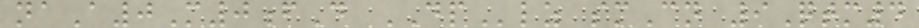naA0M0fD DPlz smCn 9Qtm4
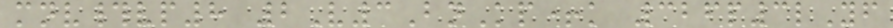mnv#vp8 2V3BnKp+k 326p3lYf
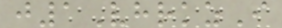j1VhrkzI
